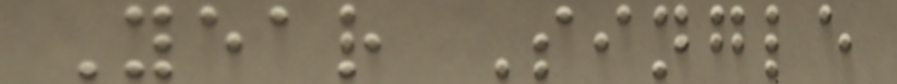Year Single
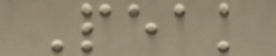Peak
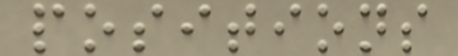positions
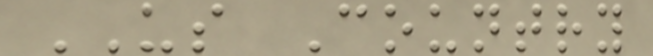US Country
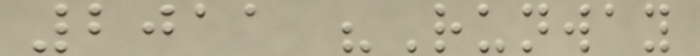2011 "Runway
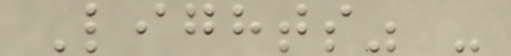Lights" -
